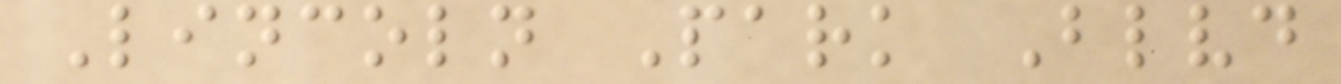Lincoln Park Blvd
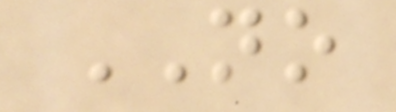NO
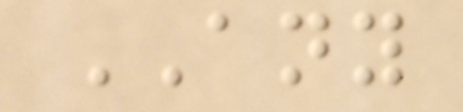ANY
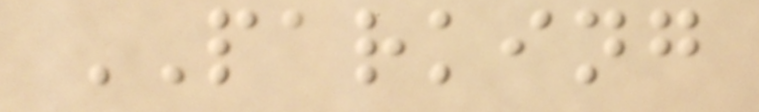PARKING
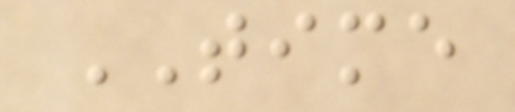TIME
